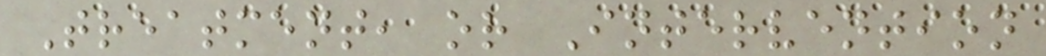Treatment, or Intervention
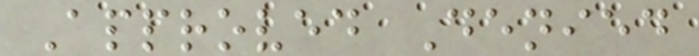Approved Denied
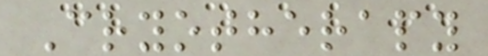Cryotherapy
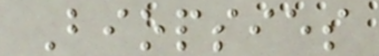Biopsies
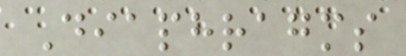Diaphragms
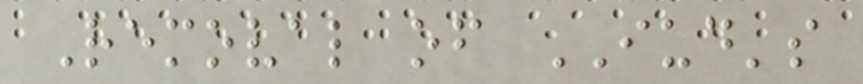Removal of IUD's
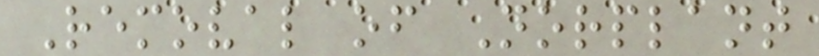Removal of Norplant
